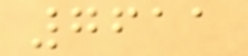7611
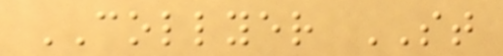COLLYER ST
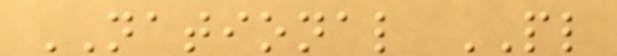NATIONAL PL
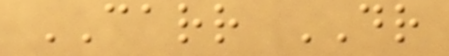CARR DR
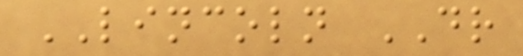LINCOLN DR
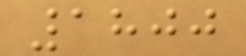1800
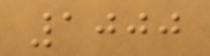1000
